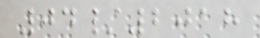04/2018
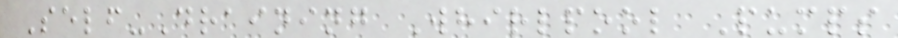Self-Draining Whirlpool Pumps
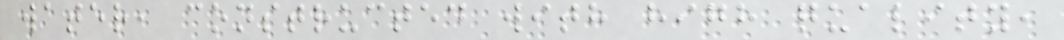water, constructed with high quality,
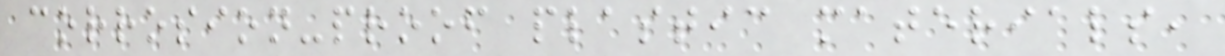corrosion-proof plastic materials,
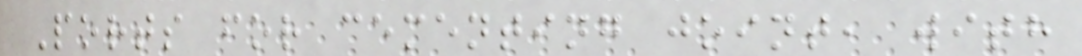Ports for cementing joint, with
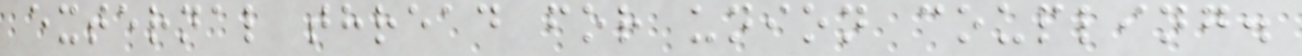external thread for union coupling.
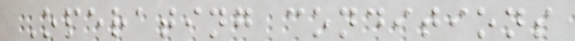Operating conditions
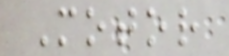Motor
